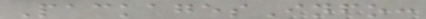PackagesInfo:
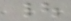|
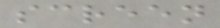screen
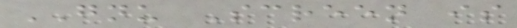GNU Screen is
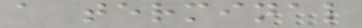a terminal
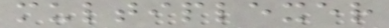multiplexer
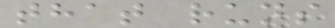that runs
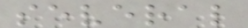several
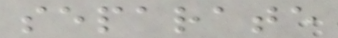separate
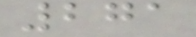271
